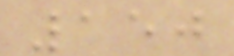150
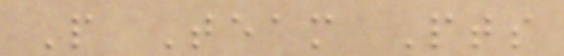P Team Pts
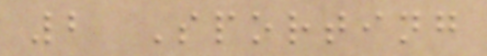2 Sporting
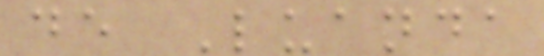de Luanda
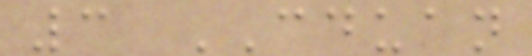3 CDUAN
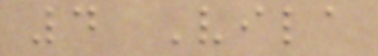4 Vila
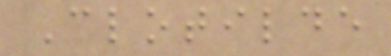Clotilde
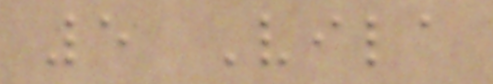5 Vila
